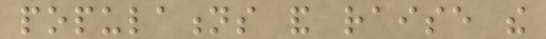populations and raise the
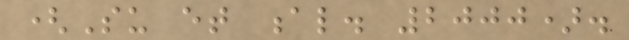(Su et al. 2000).
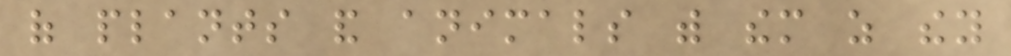of plants and animals with them as they
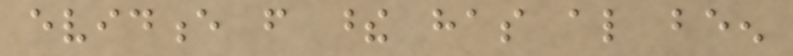evidence from these has also been
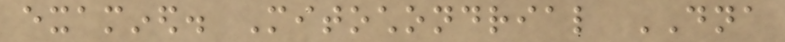examined. Mitochondrial DNA
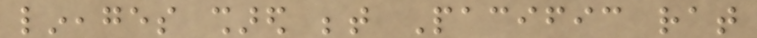lineages shared between Pacific rat
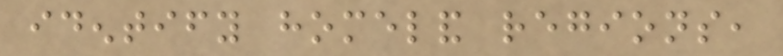identify homeland regions,
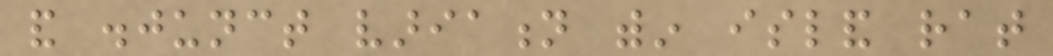and disjunct variation within island rat
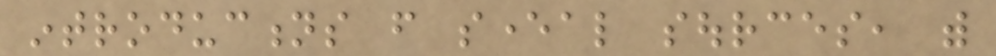introductions from several sources, with
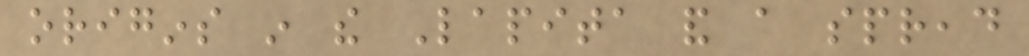origins in the Lapita and a spread
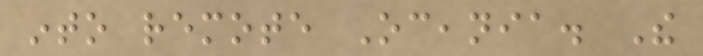into remote Oceania. The
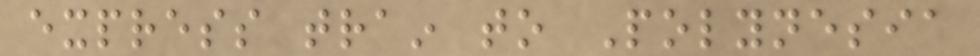express train to Polynesia
